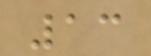13
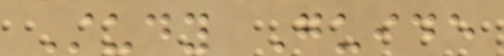Study Guide
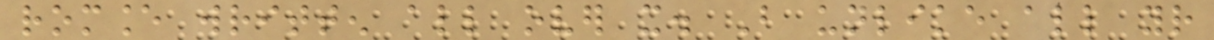romance written all over it. But unlike all your
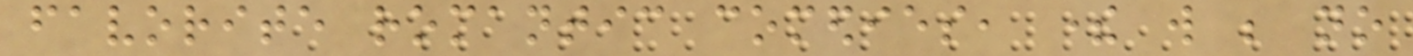favorite romantic comedies, there will be no
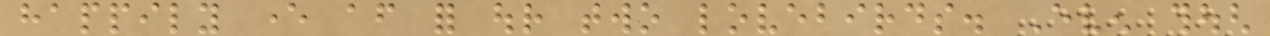happily ever after for our two lovebirds. Even though
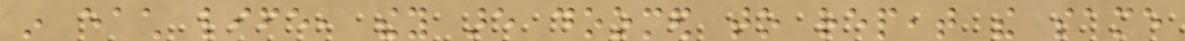in each life, they are doomed to repeat the same
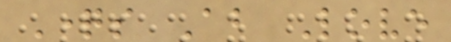Questions About Love
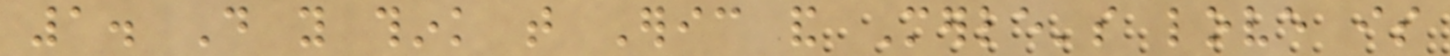1. Do you think that Eric and Merle's love is
